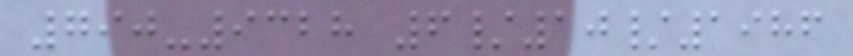790-9328 6/10/1986
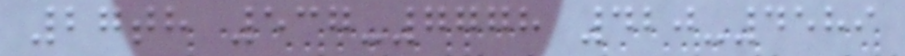27th 537-7778 420-4589
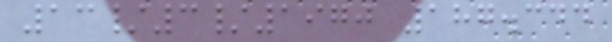13/3/1970 187.344
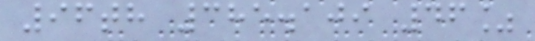96th 385.109 46%
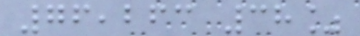76,263 38%
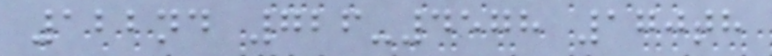122nd 726-4578 170th
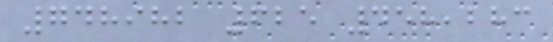748982 625 458,283
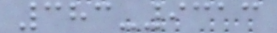383-9313
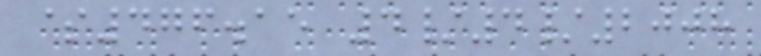$476.15 4/4/2008
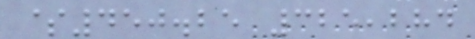$450.25 325,284
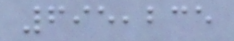695,235
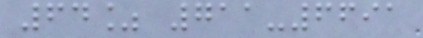64% 711-6691
